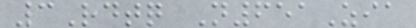3Rdtq N651Zia
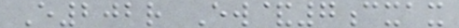E202r Ew&7cxax
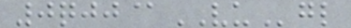0qjj@VUgl
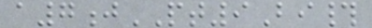a7jPT9Bi#
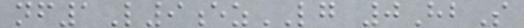nf1L9ezLG 0HbS
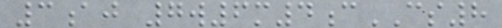3aj 7w6m4cCS8
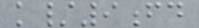k/9fd
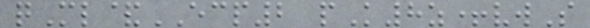qMl&ECP2 pK8z+vwS
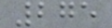275
